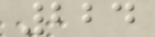224
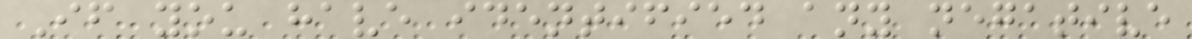If you have identified any negative
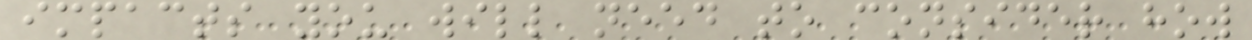impacts you will need to consider how
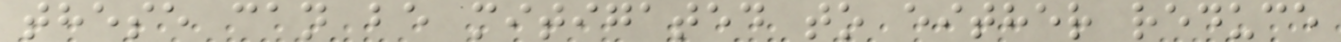these can be mitigated to either reduce
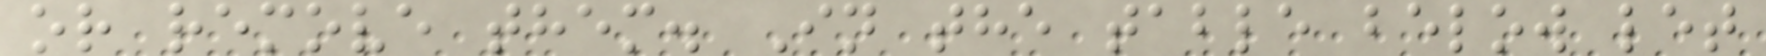or remove them. In the table below let
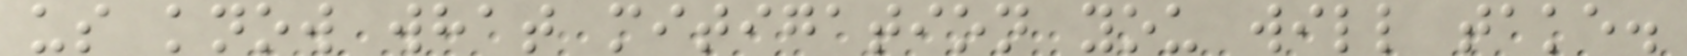us know what mitigation you will take.
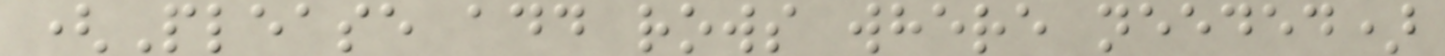(Please add rows where needed)
